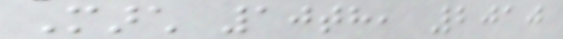March 10th, 2010
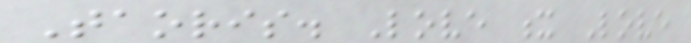Taoris. Love x Love
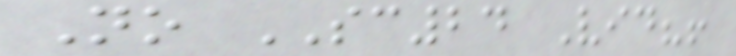No SC24 Vid?!
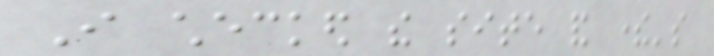I checked the site and there's
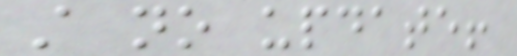still no update!
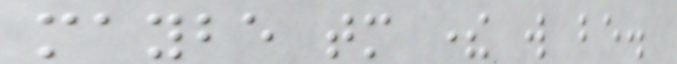maybe tomorrow there will be.
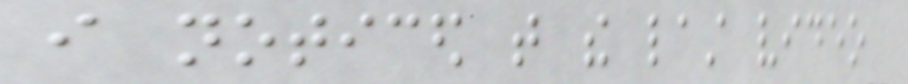i noticed that the last video
